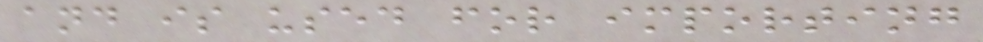and is used for importing
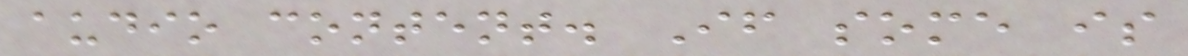audio content. If some is
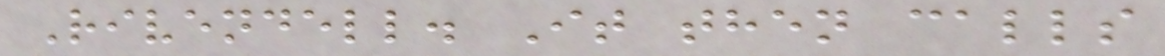Rivendell. It then calls
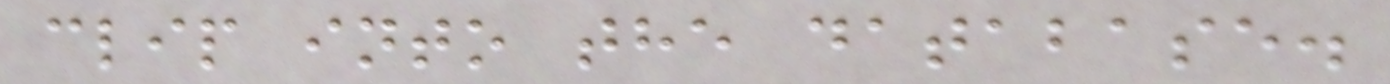clip into the database.
